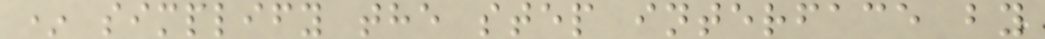* simplify the step interface by
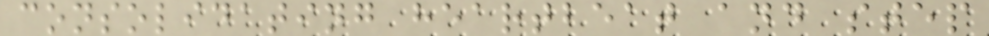consolidating heartbeat and step
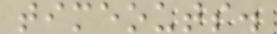timeouts.
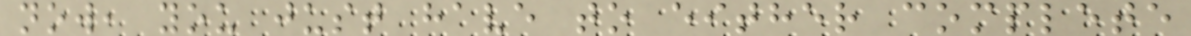now, you just have to either complete
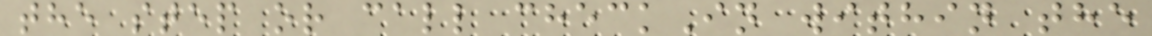the step or call checkIn within the
